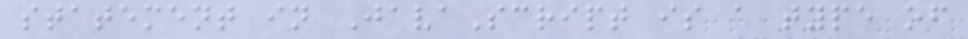statement in JavaScript is a type of
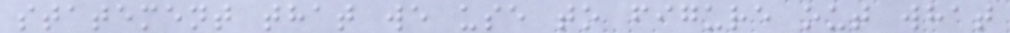statement that we use to figure out what
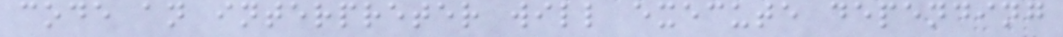code an interpreter will execute depending
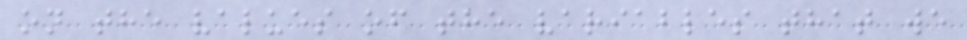on the values of the variables that we
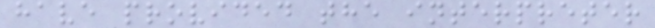have provided the interpreter
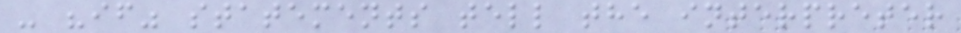- "if" statements tell the interpreter
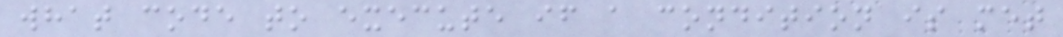what code to execute if a condition is met
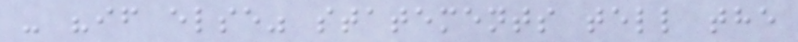- "if else" statements tell the
